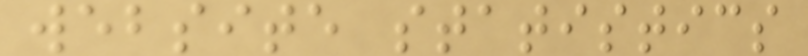website statistics
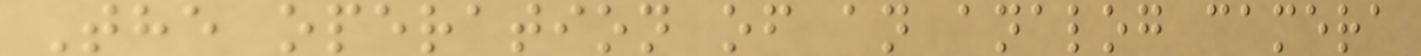The operation of an analog camera
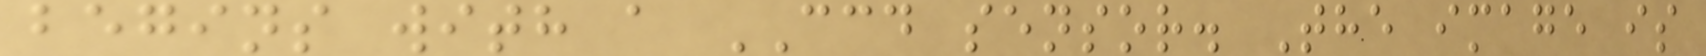begins with a CCD sensor. The image is
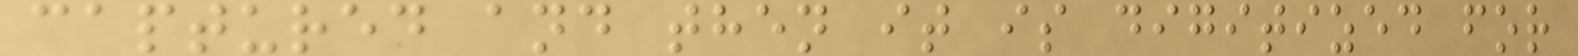captured and then it is digitized for
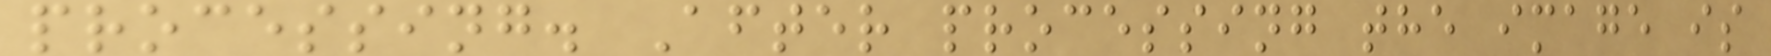processing. After processing the image is
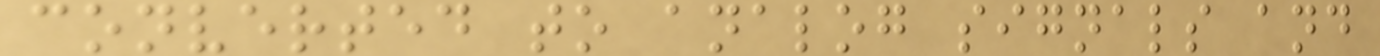converted to analog signals and
